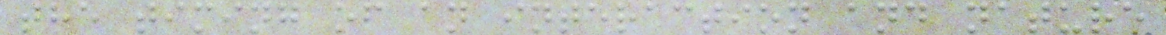the timing of an interaction and nature
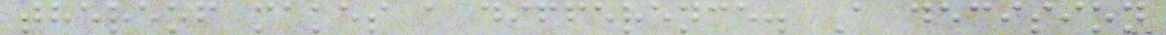thereof makes a difference. A decision
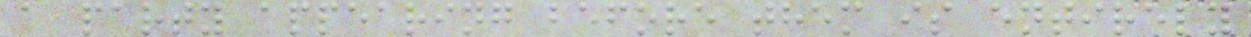a party appearing before them is entirely
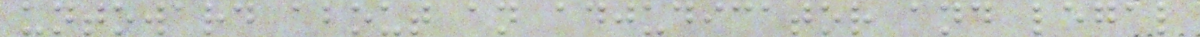untoward about an adjudicator and legal
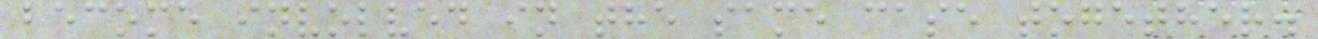become involved in the same case together.
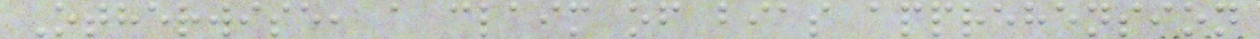Otherwise, a claim of bias apprehension
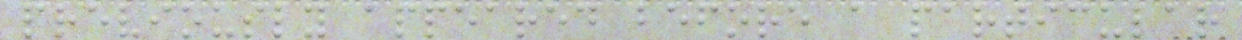previously appeared before a particular
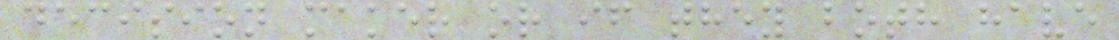decision maker or if they both have
